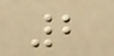2
